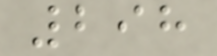298
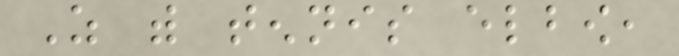As with tennis elbow,
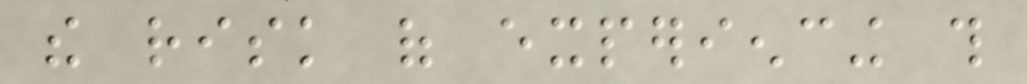the risk of experiencing this
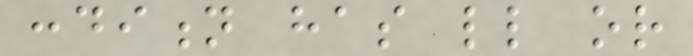condition has little or
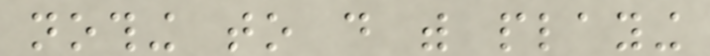nothing to do with playing
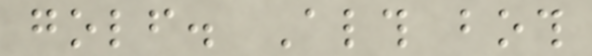golf. Although both
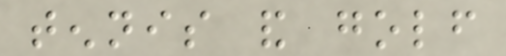tennis and golf
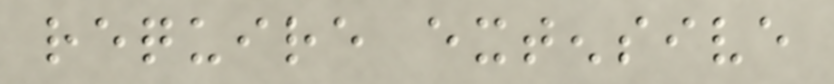require extensive
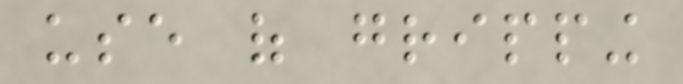use of gripping
